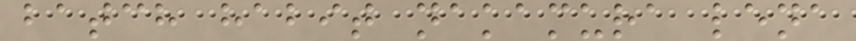batch habit nakamura lena
